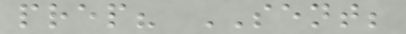prep? SENT;
